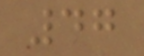47
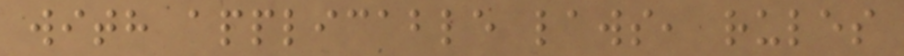with applicable laws, rules
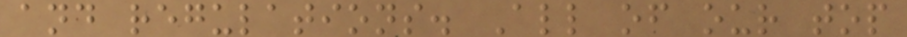and regulations. All of our top
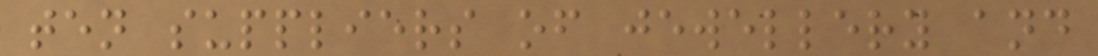ten suppliers of jewellery and
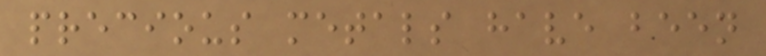precious metals have been
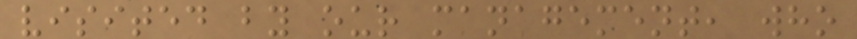visited by our management, who
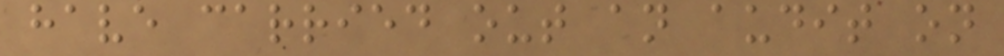have carried out an audit on
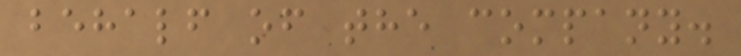behalf of the company.
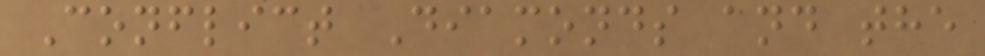Conflict Diamonds and the
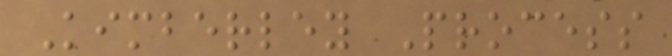Kimberley Process
